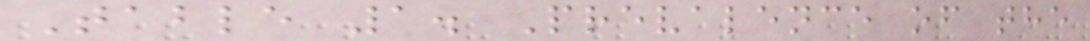Table 1. Prevalence of the
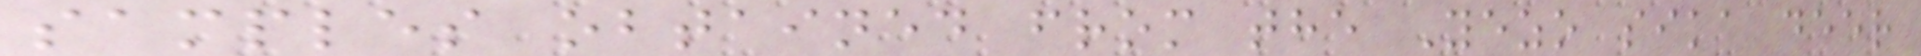samples obtained from the Yezo sika deer
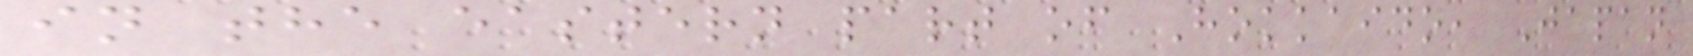in the eastern part of Hokkaido, Japan
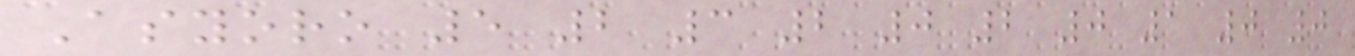Asyoro 5 2 3 2 0 2 0 1 0 0
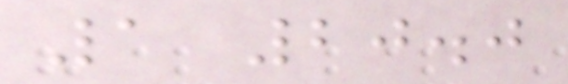1 20.0
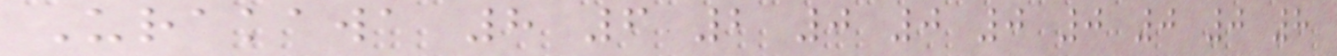Urakawa 8 6 2 0 0 0 0 0 0 8
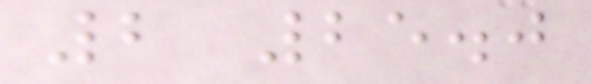2 25.0
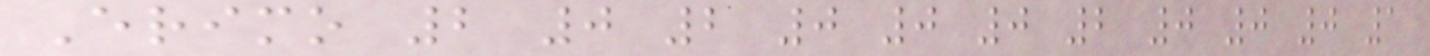Erimo 2 0 2 0 0 0 2 0 0 0 1
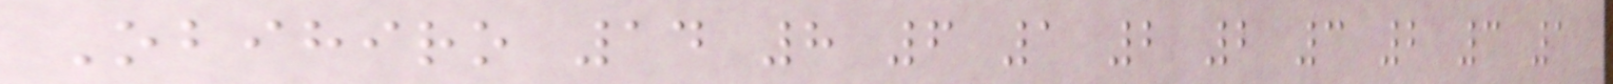Obihiro 14 8 6 1 2 2 3 2 3 1
